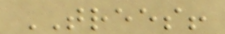TREES!
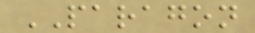PARAGON
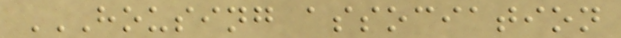HOUSING ASSOCIATION
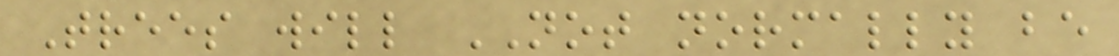Trees will NOT normally be
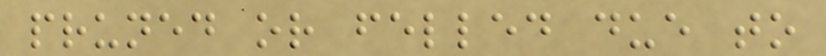pruned or felled due to
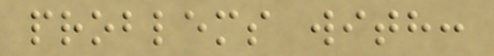problems with:
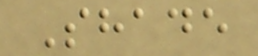Shade
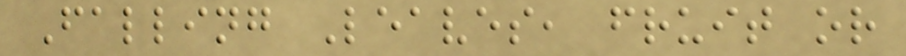Falling Leaves, fruit or
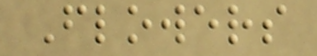Flowers
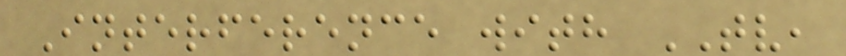Interference with TV,
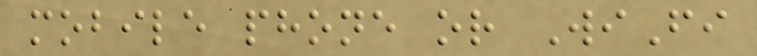mobile phone or WiFi
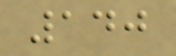140
